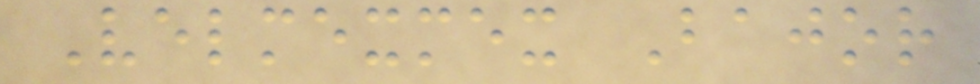Velmexmex Bajor
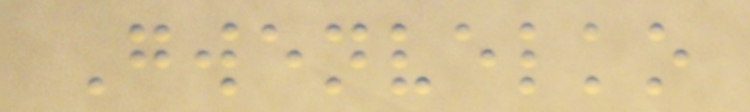Gwenvelko
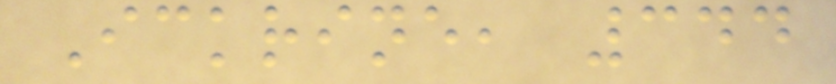Ickrine, 344
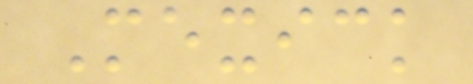Mexick
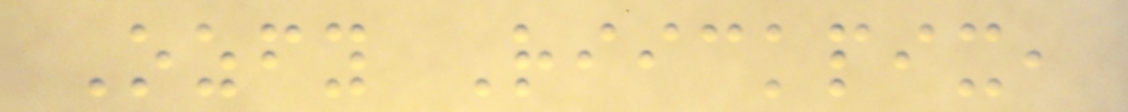Ozfy Riickpix,
